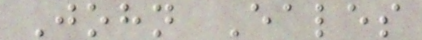John Eales
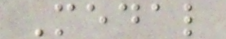Medal
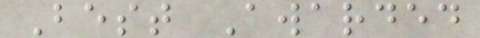Best Awarded
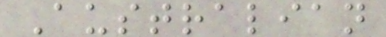Australian
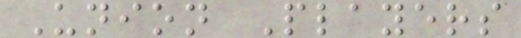Union Players
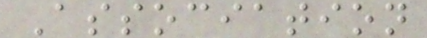Association
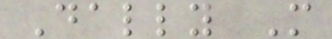Dally M
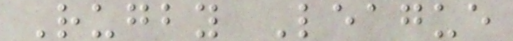Rugby League
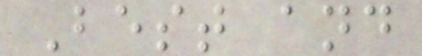Best and
